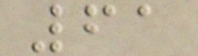61
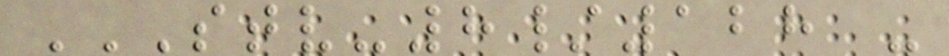STV-8/128 -
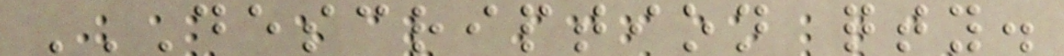DESCRIPTION QTY.
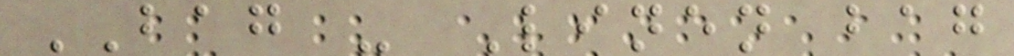BAG - Linen bag
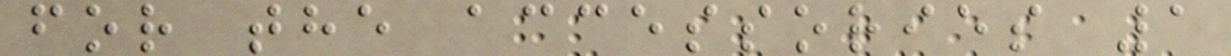for the accessories 1
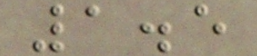1.5
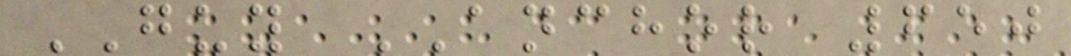GUY ANCHOR 650
